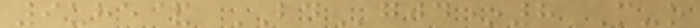9uhe& BDgjd*8 M-o
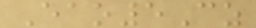Eao5Cz
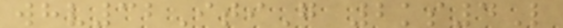whv32ItiG 2ks4L
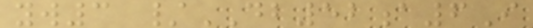yw3 /DB52a6I
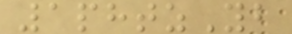1phtzYb
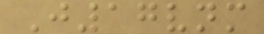J17vnm
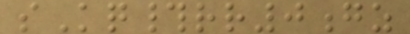sKq#rr0gz
